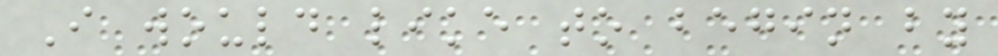I would like to begin by
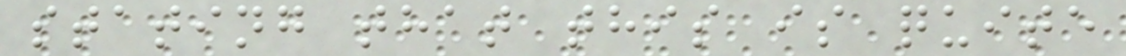stating that this is quite
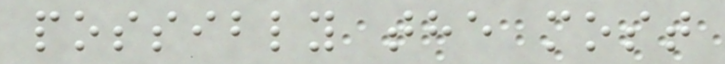possibly the most
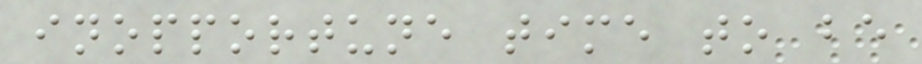inopportune time to be
